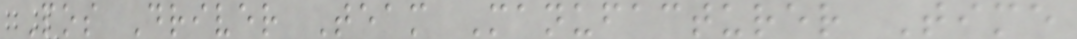Pos Driver Team Manufacturer Time
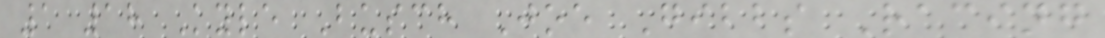1 18 Kyle Busch Joe Gibbs Racing
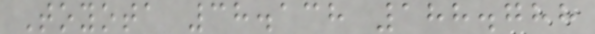Toyota 38.138 188.788
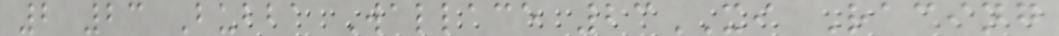2 23 Bubba Wallace 23XI Racing
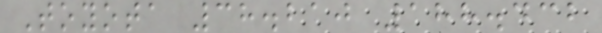Toyota 38.210 188.432
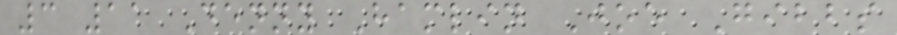3 11 Denny Hamlin Joe Gibbs
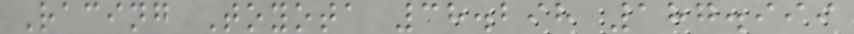Racing Toyota 38.298 187.999
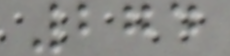274
